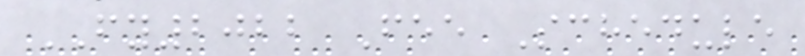FY2022 Fee Schedule
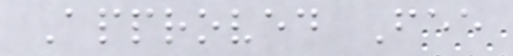Approved Fee
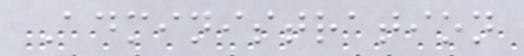Administration
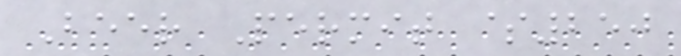Beer Permit $250
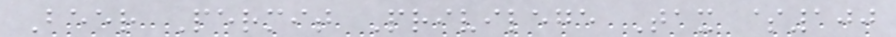Beer Permit Privilege Tax $100
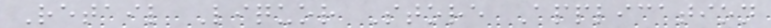Retail Liquor Store Application
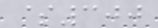$300
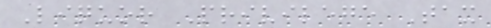Liquor Privilege Tax
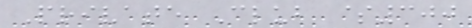Private Club $300
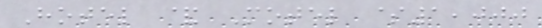Hotel & Motel $1,000
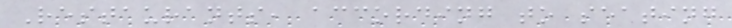Restaurants, according to seating
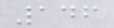146
